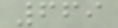669
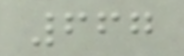667
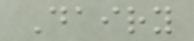Dairy
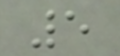5
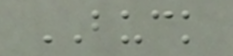BUCK
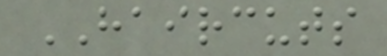HAIRCUTS
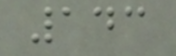143
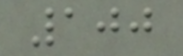100
